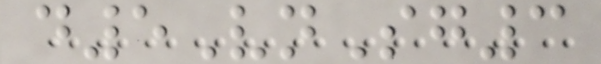d5VnSg3
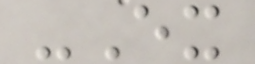-Ex
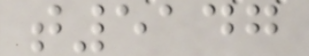t5147
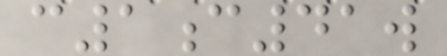c1c41w
